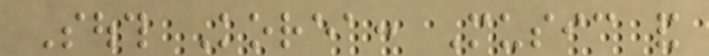South Korea: Music and
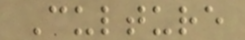Culture
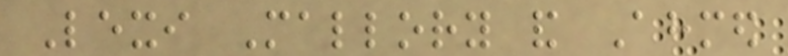Lexi Mallory and Ahmed
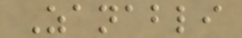Zanabli
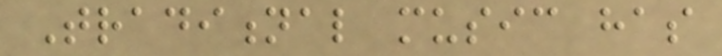Traditional music has
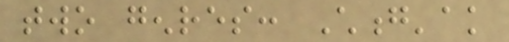two genres: Chong'ak
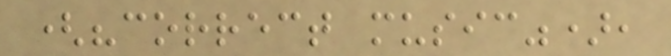("correct music"),
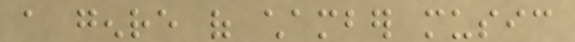a genre of chamber music
